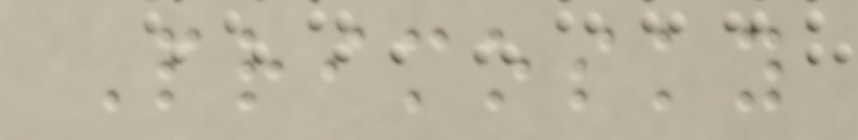Primosky
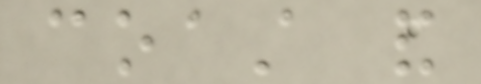coast and
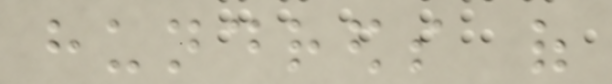hundreds of
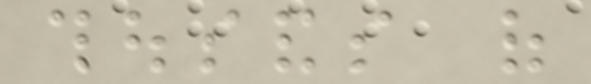thousands of
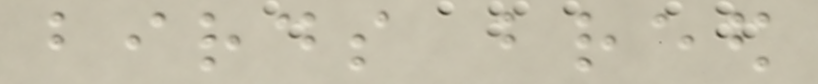birds breed
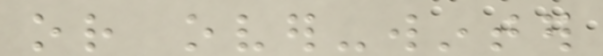or over-winter
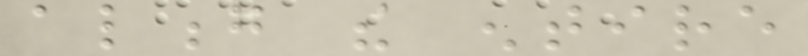along the entire
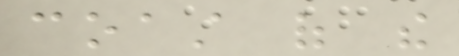coast of the
